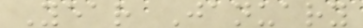Year January
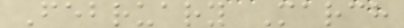February March
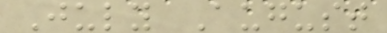July August
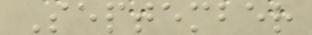September
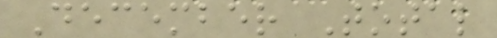December Total
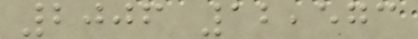2006 12,573
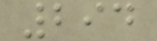294
